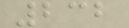232
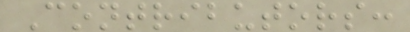Contributors:
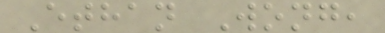Ethan Wong,
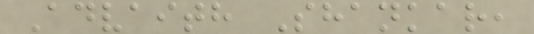Advaith Shankar,
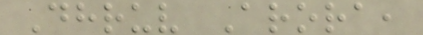Dhruv Arora,
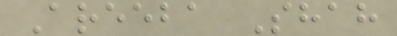Areeba Shah
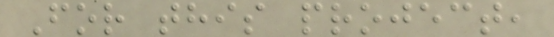For this project,
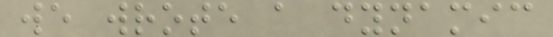we wrote a dynamic
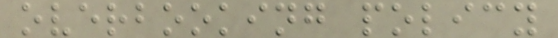overbooking policy
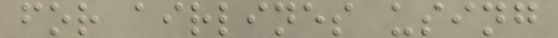for airlines using
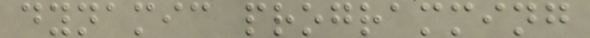dynamic programming
